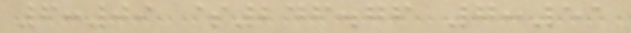6:09 $246.76 7:51
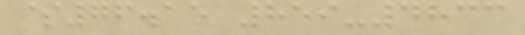$76.15 859-4833
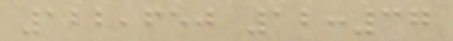122,650 12:37
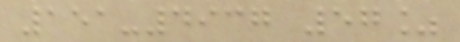151-4937 57%
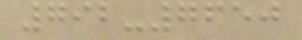792-7650
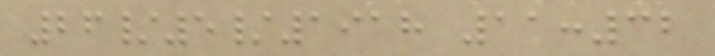26/5/1918 11:32
